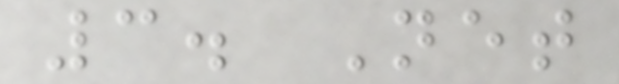3. Net
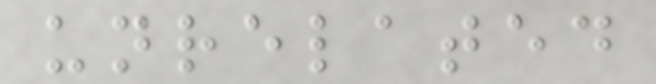unrelated
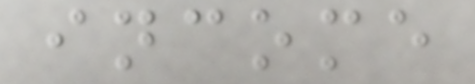income
